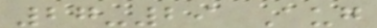27-29 Aug
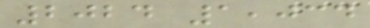2024 1,034
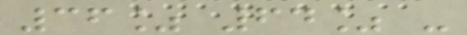36% 64% -
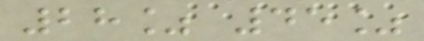28% 45%
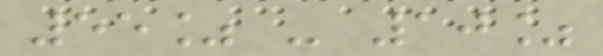55% - 10%
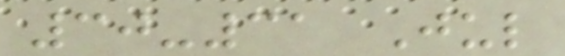30-31 Jul
